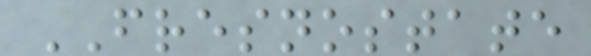FRESNOSTATE
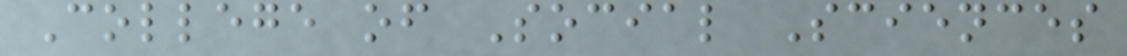College of Social Sciences
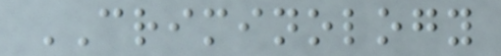CRIMINOLOGY
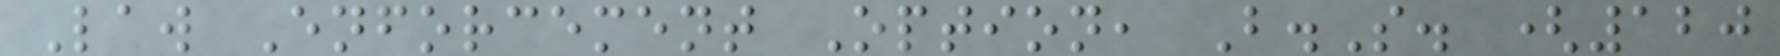Law Enforcement Option, B.S. (120
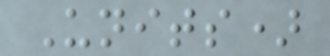Units)
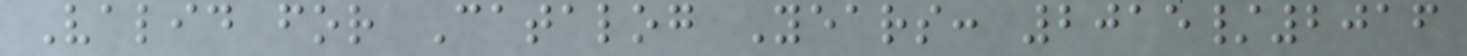Valid for Catalog Years: 2015/2016
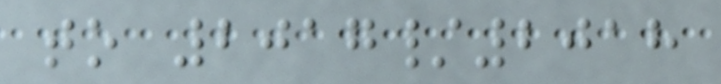to 2017/2018
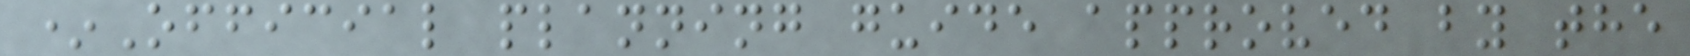*Official planning guide approved by the
